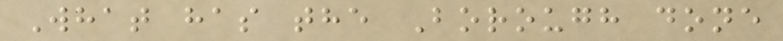What has the Borough done
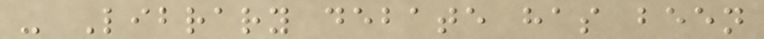- Library debate has been
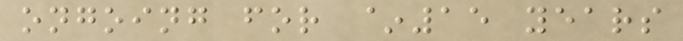ongoing for ~15 years
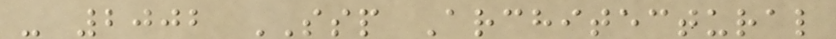- 2002 SSP Architectural
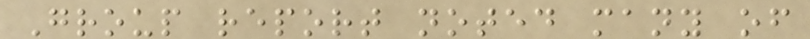Group report noted many of
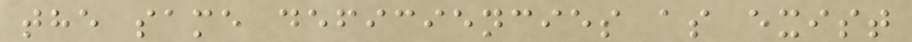the same deficiencies as exist
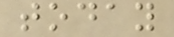today
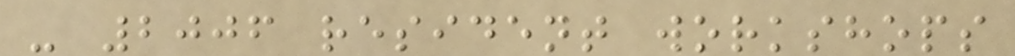- 2006 resident workshops
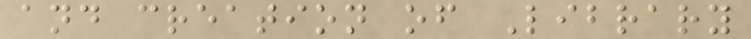and creation of Library
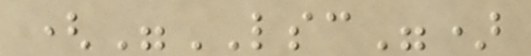("LSC")
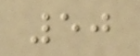50
